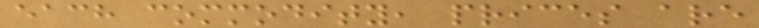each commodity, prices are
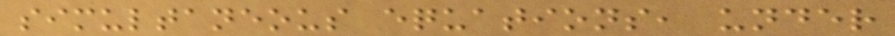simultaneous equations, under
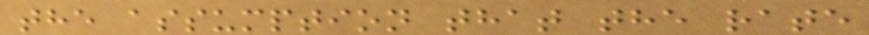the assumption that the rate
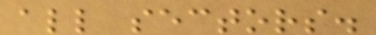all sectors.
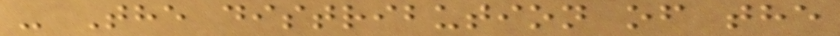- The distribution of the
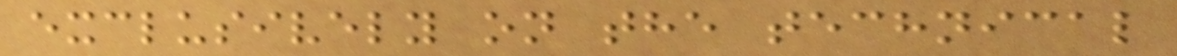exclusively on the technical
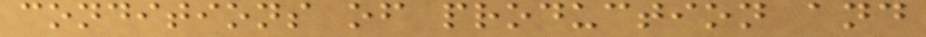conditions of production and
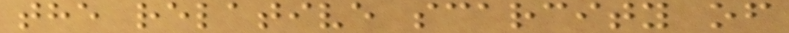the relative scarcity of
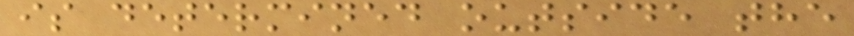is determined outside the
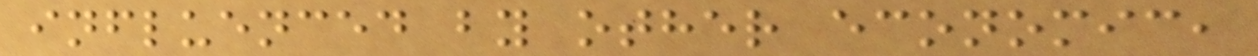influenced by other economic,
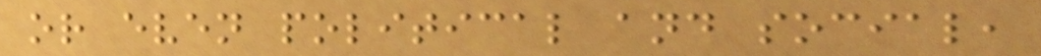or even political and social,
